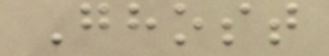Ghost
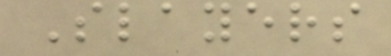Slayers
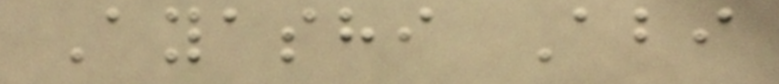Ayashi Abi
